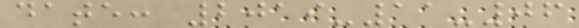date: 2019-11-06
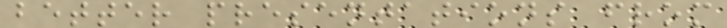better presentations from
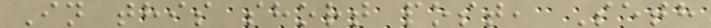In this short post, Seth
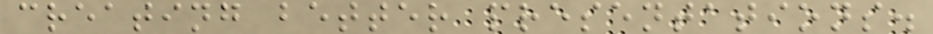creating better presentations.
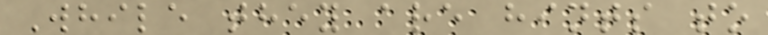While they are hints to
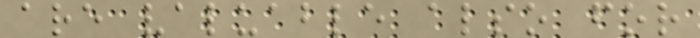are valuable also for
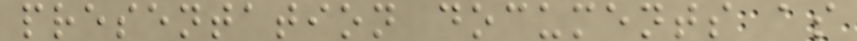presentation documents as
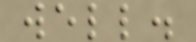well.
